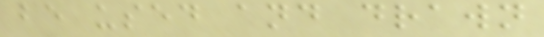be used and drawn
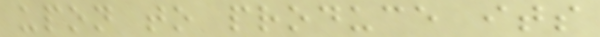upon to produce its
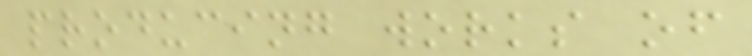producing works of
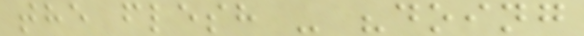the flesh - "doing
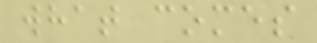what comes
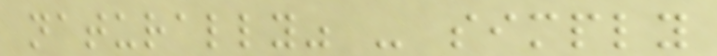naturally" - simply
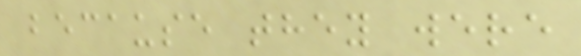because they were
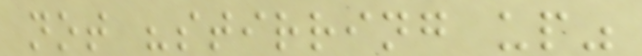not "stirring up"
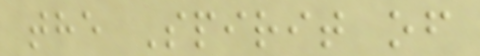the Spirit of
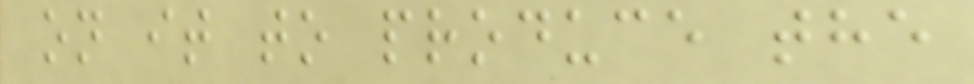on it to produce the
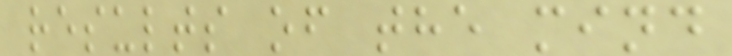results of the mind
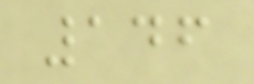146
